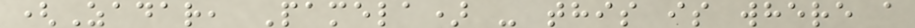(Zadar, Pamela) - this is where a
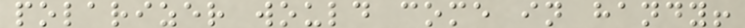polarizer would come in handy!
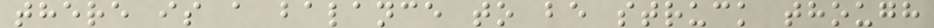there is a balance to be struck though
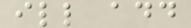ill add
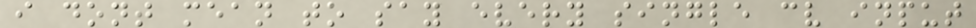i dont mean to say every single cv input
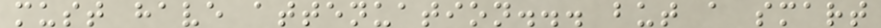must have attenuation... but a smart
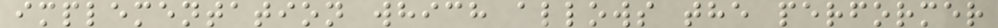implementation which allows the performer
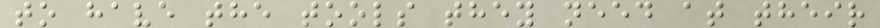to have the tools they need at their
